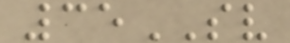35SV
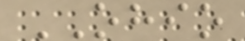OHIO
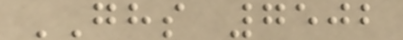GHS 7502
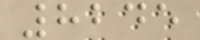8245
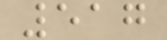517
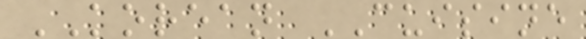KOREAN CUISINE
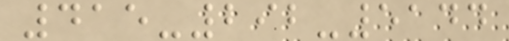415-292-5144
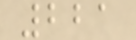221
